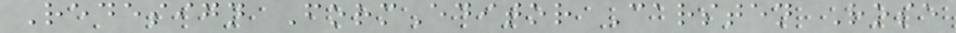Redesign FormEditor Carsten Rose
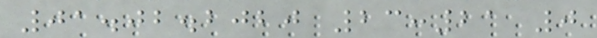01.02.2020 23:21 0
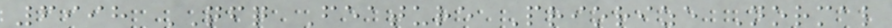6998 QFQ Feature Priorize Normal
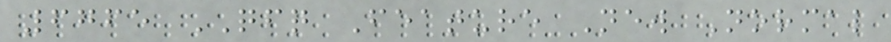6765 QFQ Feature New Normal
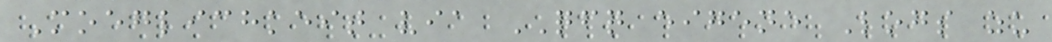Moeglichkeit via QFQ eigene Logs zu
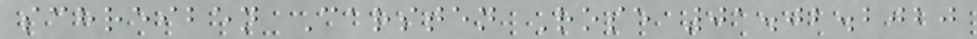schreiben Carsten Rose 01.02.2020
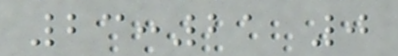23:21 0
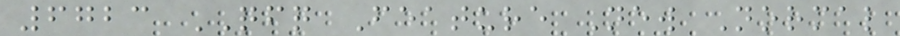6723 QFQ Feature New Normal
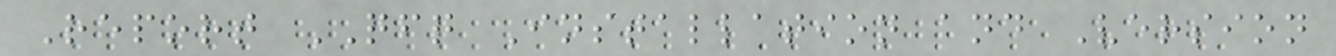Report QFQ Installation and Version
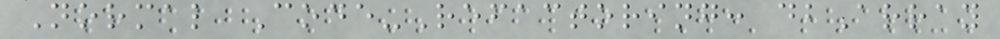Normal Code-Refactoring: dbArray
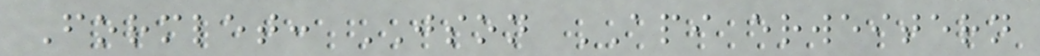Formlet: JSON API erweitern
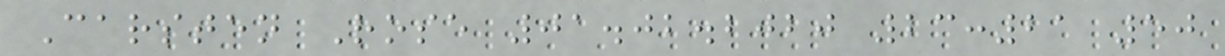Carsten Rose 01.02.2020 23:21 50
